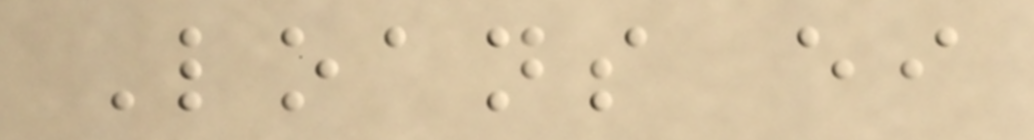Loans either
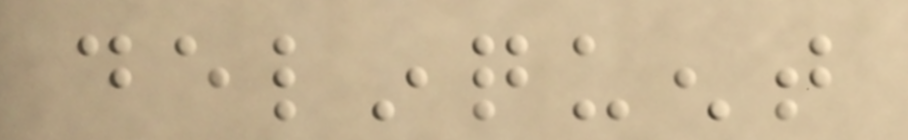delinquent
